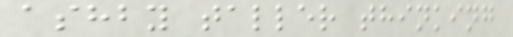ashby taller thinking
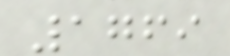1769
